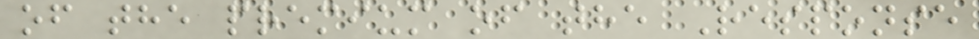of the premium of the Response
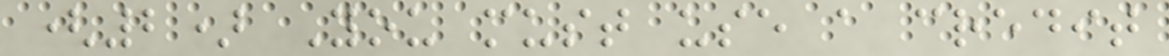(2) You must use a credit
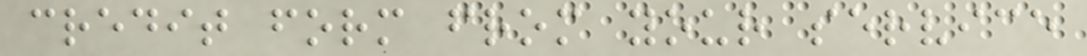credit form from your service
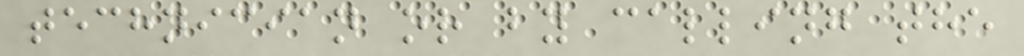technician or by calling the
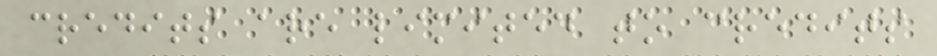credits are limited to credits
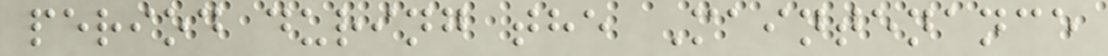period during the Maintenance
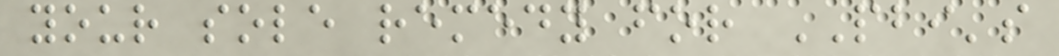your sole remedy for PBI's
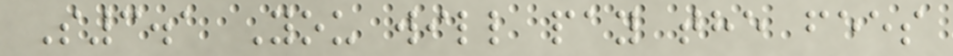S3.1 You will pay the fees
